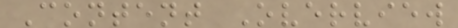Content Overview
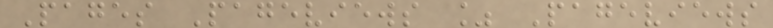Pages Pageviews % Pageviews
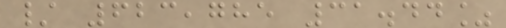/ 623,785 31.44%
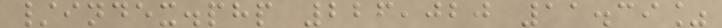/index.php 226,020 11.39%
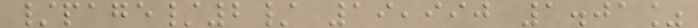/page/2/ 19,990 1.01%
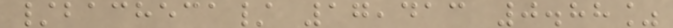/bacheca/ 17,413 0.88%
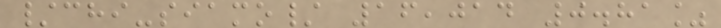/chi-siamo/ 16,014 0.81%
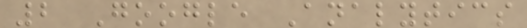2 Google Analytics
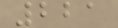221
